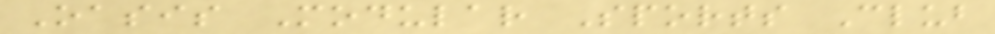Oasis Modular Sports Club
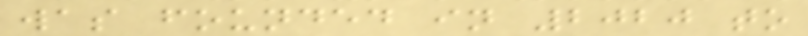was founded in 2020 to
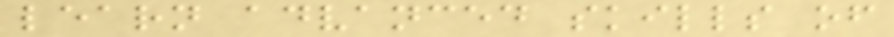learn advanced skills of
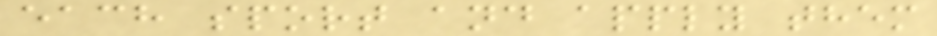each sport and apply them
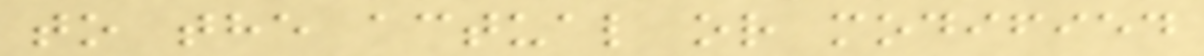to the actual or modified
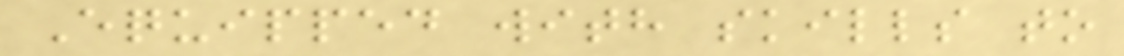Equipped with skills to
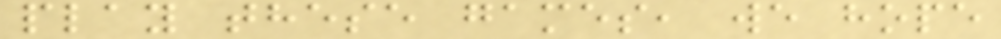play these games, we hope
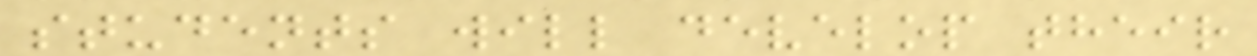students will develop their
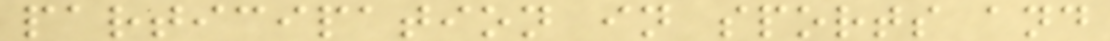participation in sports and
